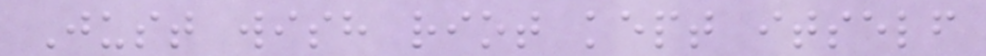Just wish riot kept itself
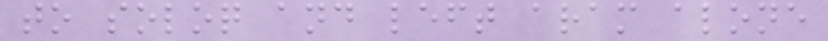to soloq and left aram alone
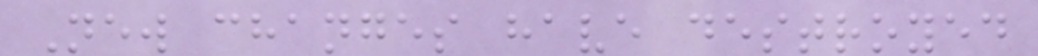New changes have destroyed
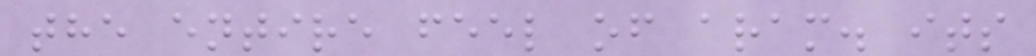the entire feel of aram. its
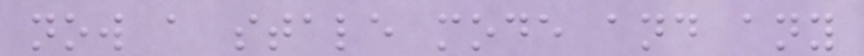now a stale mode and any
